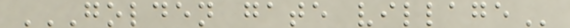GOLDEN GATE VILLAGE
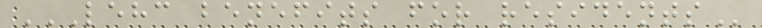LEHC BENEFITS FOR RESIDENTS
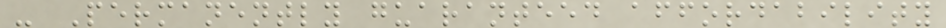- Permanently guaranteed affordability
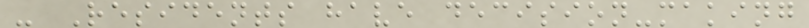- Residents have decision-making
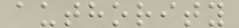authority
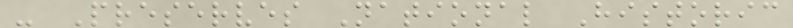- Preserves National Historic
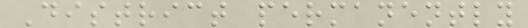District permanently
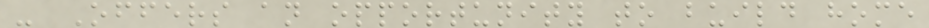- Offers an opportunity to build home
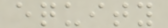equity
